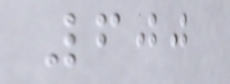600
